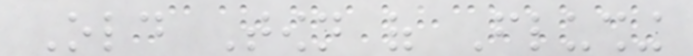Old Town of Flushing
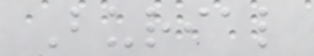Burial
